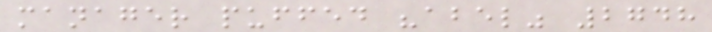manager puffed "abel" 2748
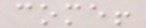come!
